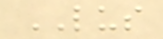LUS
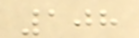108
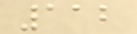112
